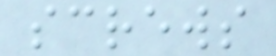screws
